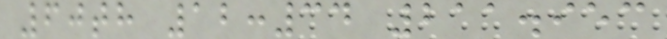60th 12:34 211.953
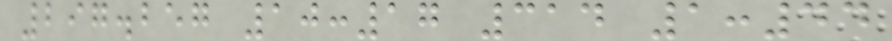297.257 10:17 314 1:44
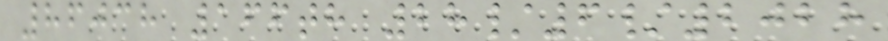86038 166th 28/6/2028
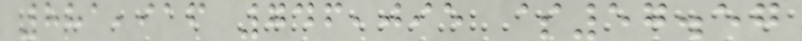881,916 746,095 $57.57
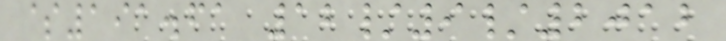$191.61 12/9/2012
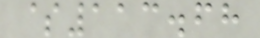$113.68
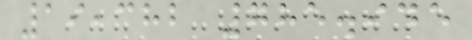19,382 785.945
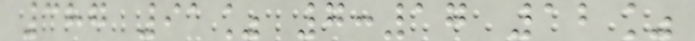387 91% 7:17 12%
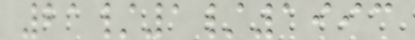21/1/1993
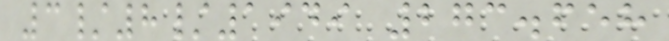3/8/1949 273.658
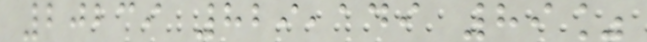20239 829,149 89%
